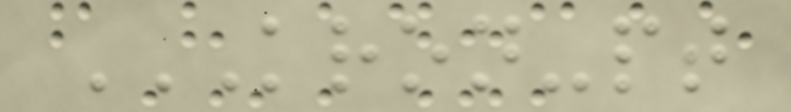KRON-PT
